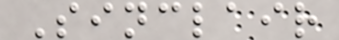Sinclair
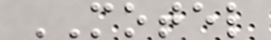MOTEL
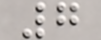7
